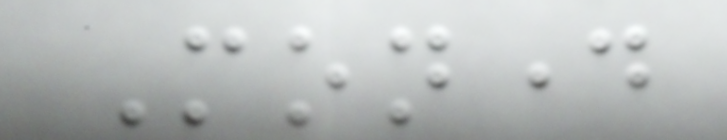Monday
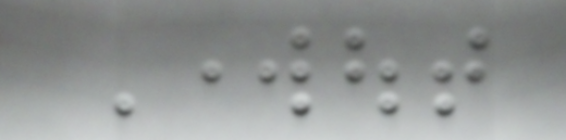Workout
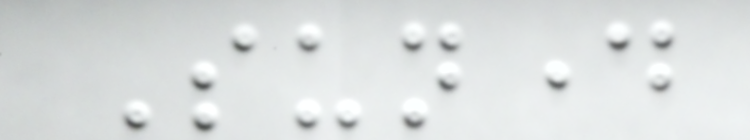Sunday
